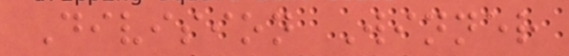Division Winner
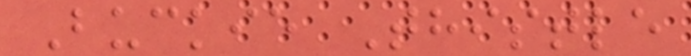Buckie Thistle
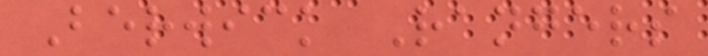Berwick Rangers
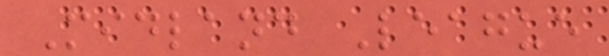Midland League
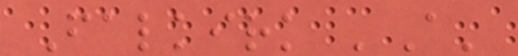Falkirk 'A'
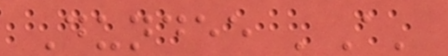Dundee 'A'
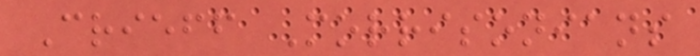Crieff Morrisonians
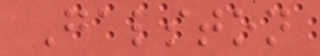Galston
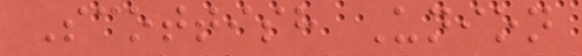Scottish Union
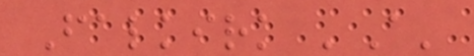Falkirk 'A'
